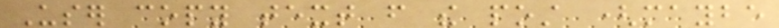User copy text from the post (maybe
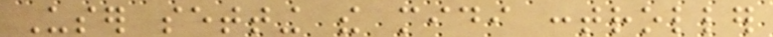User setting the midi controller
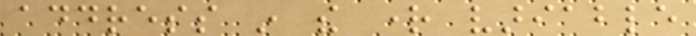address in the right variable
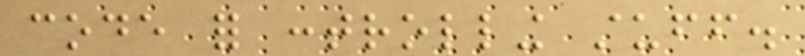code for controlling stuff.
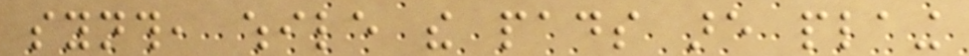synth, while the pads are plaing
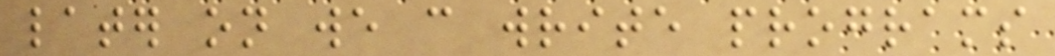later on we can write programs
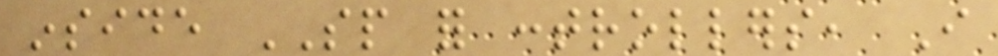inside SP for controllers, I
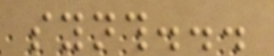synth...
